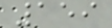159
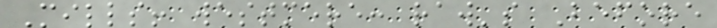Mills! westmere: raw's Before
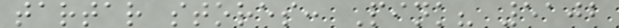tartar stores: Pink? 5102
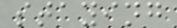staying
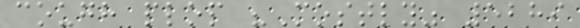cough plop "Mostly" 5289
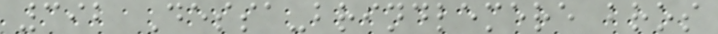392 Dessa-brindlemere bros
